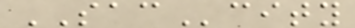SACcity
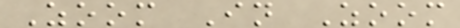Zoom In Zoom
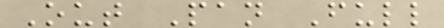Out Pan Full
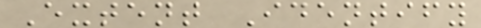Extent Identify
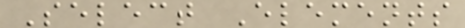Select Elements
